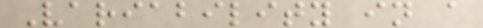Variability in a
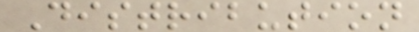Distribution
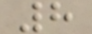8
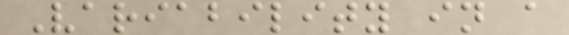Variability in a
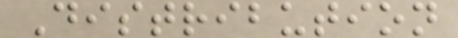Distribution
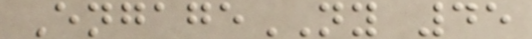EngageNY 45
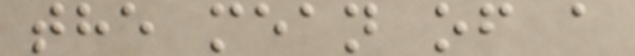the mean of a
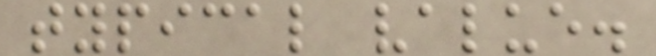typical value.
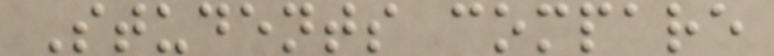Students compare
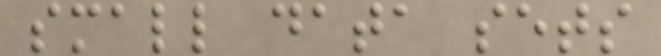small data sets
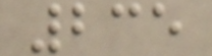235
